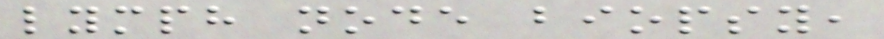lymph node biopsy,
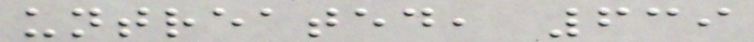untreated, 639
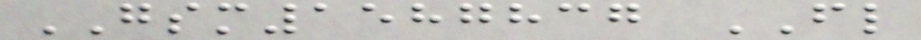GSM1587837 FL
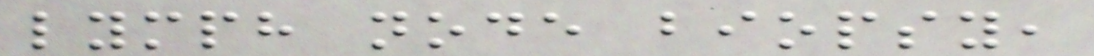lymph node biopsy,
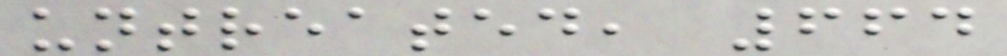untreated, 664
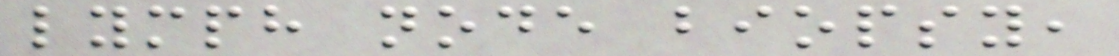lymph node biopsy,
